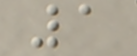1
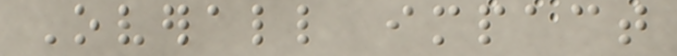Overall impact
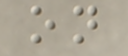on
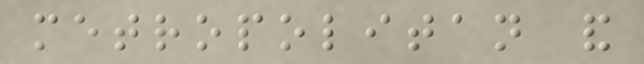metropolitan and
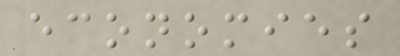economies
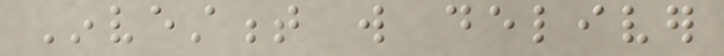Investment will deliver
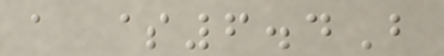a $6.4B
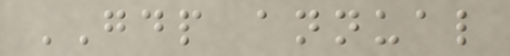GDP annual
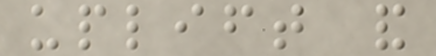uplift and
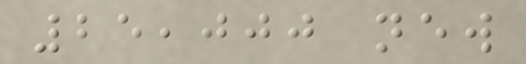25,000 new
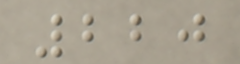220
